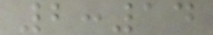2:14
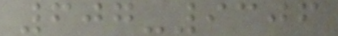607-9306
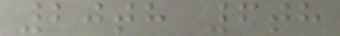20th 6th
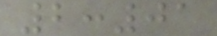2:01
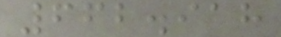662.918
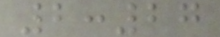2:27
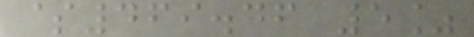$469.46 5%
